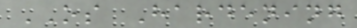OS Hardening
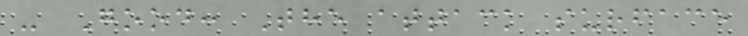- Good: The attack surface
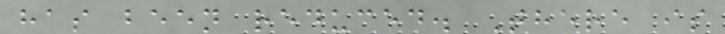has been reduced. There is
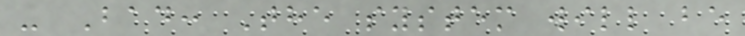- Bad: The system will be
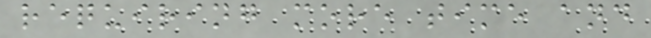requiring more time and
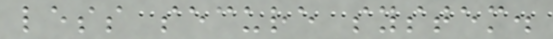less secure system.
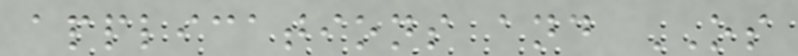applications and OS
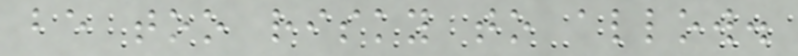be too risky to allow.
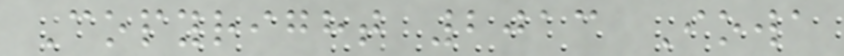Copyright 2013 Iowa
